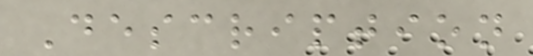Description
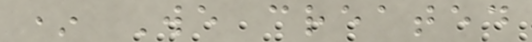* We created
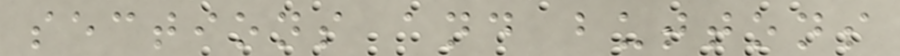sections and buttons
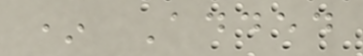* Added
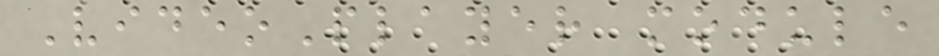VideoPlayer module
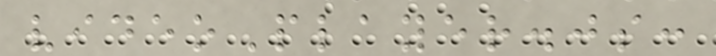videoPlayer.js:
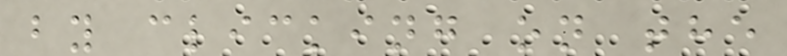by clicking on the
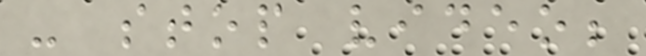- stop video;
